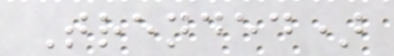Trended)
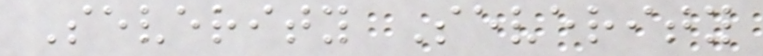Severity Severity
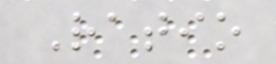Ratio
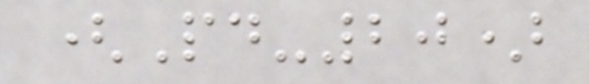(Pd-20)
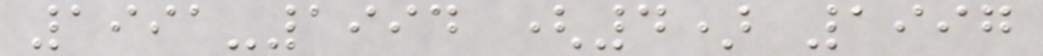1991-1994 (4) 1997
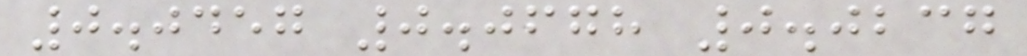0.0457 0.0678 0.0237
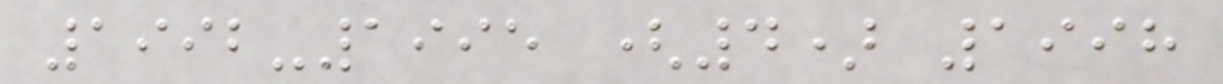1992-1995 (4) 1998
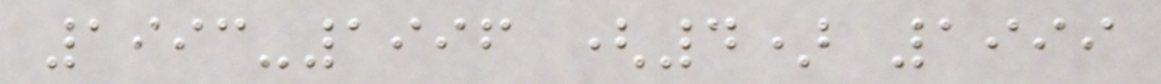1993-1996 (4) 1999
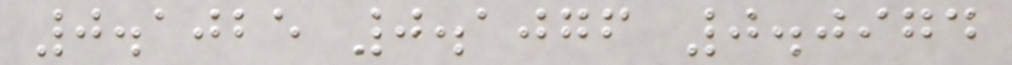0.1025 0.1076 0.0974
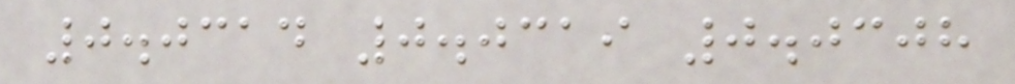0.0314 0.0319 0.0308
